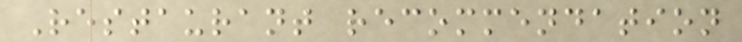Restaurant recommendation
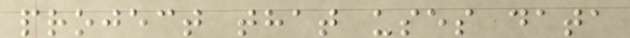project that uses data
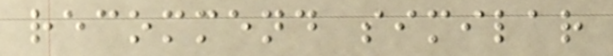recommend similar
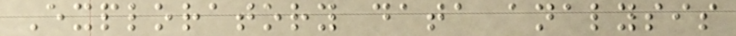Exploratory data analysis
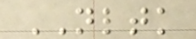NLTK
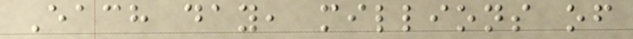Each day, millions of
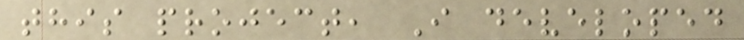this project, I developed
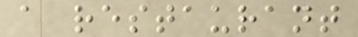a restaurant
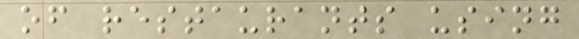of restaurants using
